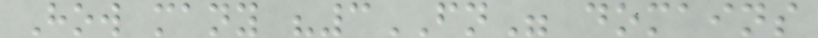How many "3FN" domains
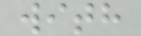with
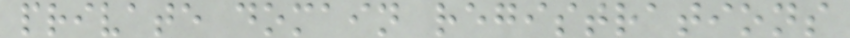private domain registrations
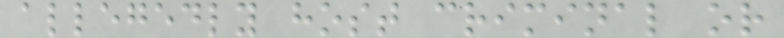allegedly host criminal or
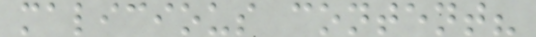malicious content?
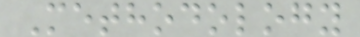Methodology
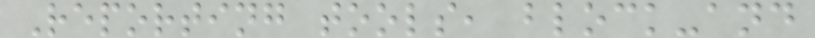Reporting tools, block-and
